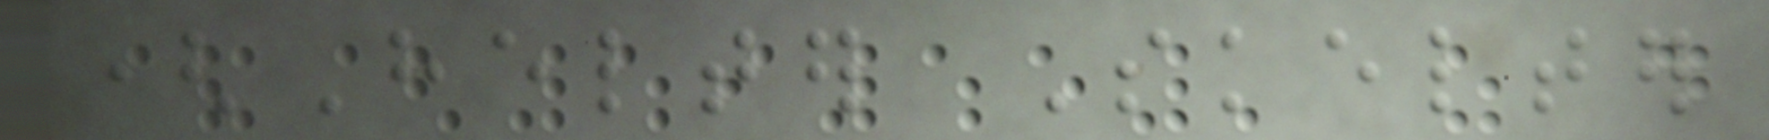(Helter Skelter
